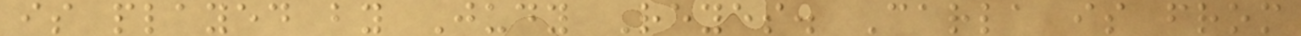is played by Judy Reyes. Carla is from
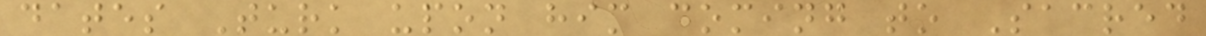dates Turk upon him coming to Sacred
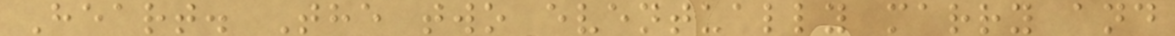Heart. The two eventually marry and
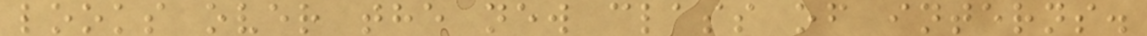looks over the new class of interns.
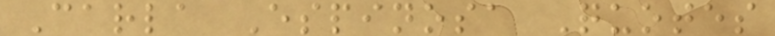Carla Espinosa Quotes
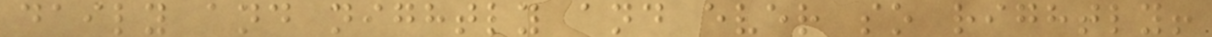daily and nightly and ever so rightly!
